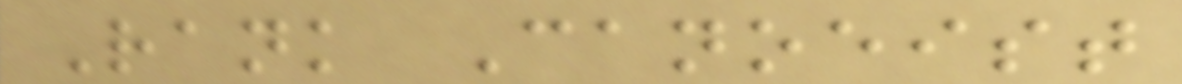Rank Canoeist
